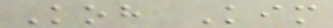Koh Kim
